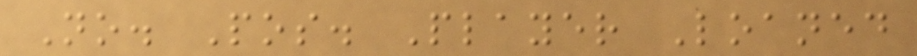No. Pos. Player Loaned
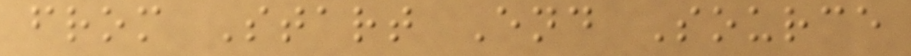from Start End Source
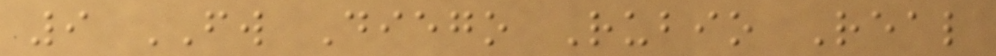9 FW Diego Rubio Real
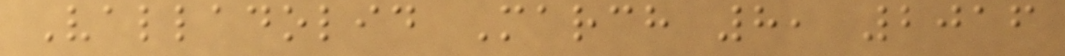Valladolid March 8, 2016
